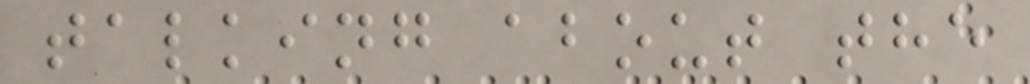talking about the
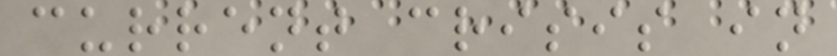current crisis in
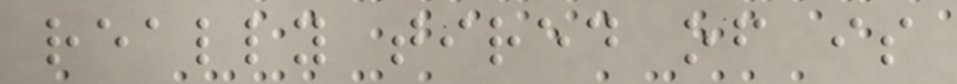really tired of is
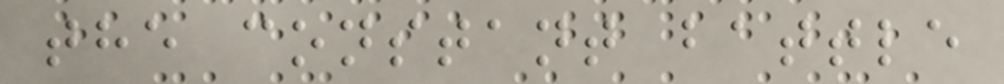the constant battle
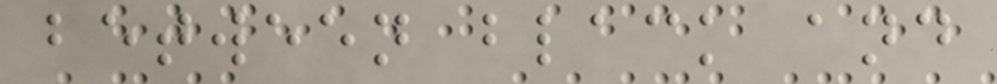between black and
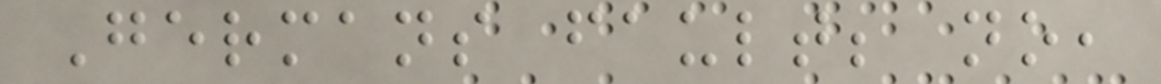Germans fault; no,
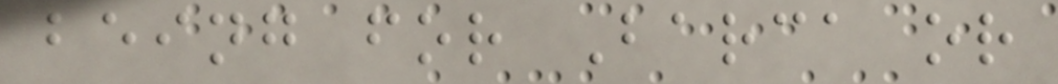being for Barca or
